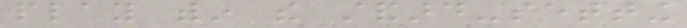play within the standard-setting
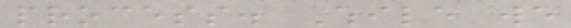process. While we
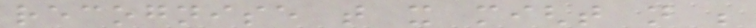recognise that it might not be
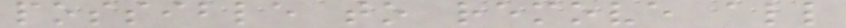possible to remove all
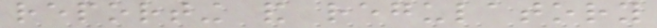reporting and regulatory
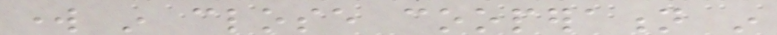work in close cooperation in
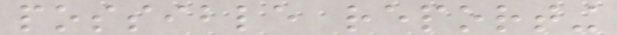possible reporting
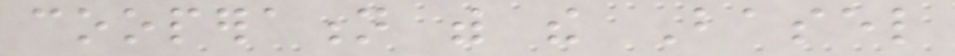cooperation with the Basel
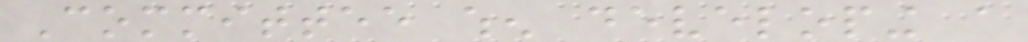Committee when developing a
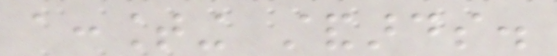accounting standards.
